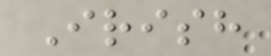Irish
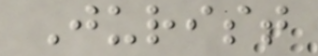Jurist
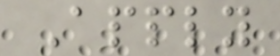Apply
